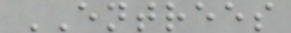ENTREES
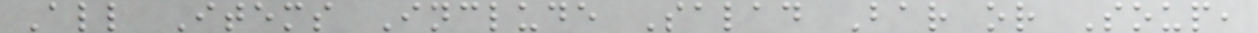All Items Include Salad Bar or Soup,
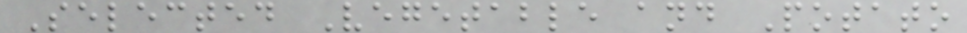Selected Vegetable and Potato
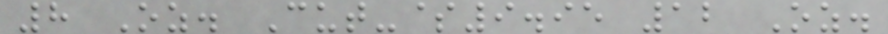8 Oz. Cut-$9.95 12 Oz.
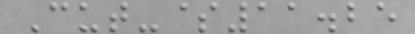Cut-$11.25
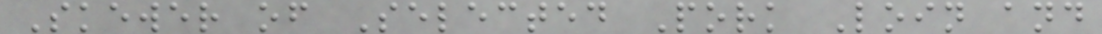Skewer of Selected Pork Loin and
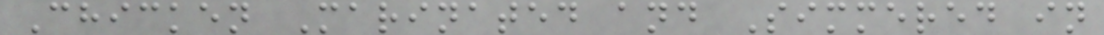Chicken Marinated and Simmered in
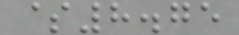$8.75
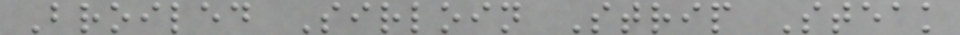Broiled Sirloin Strip Steak
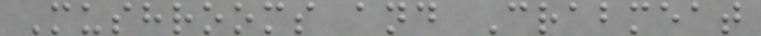Mushrooms and Crabmeat
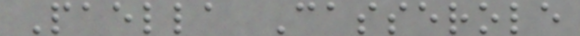Paella Casserole
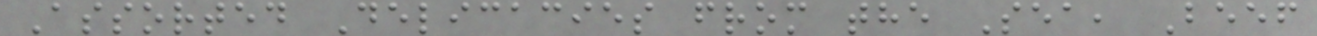Assorted Delicacies from the Sea, Beef
